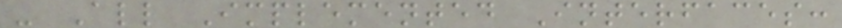- All Implemented Interfaces:
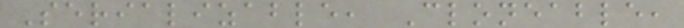Serializable, Cloneable,
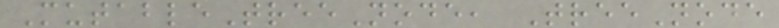MutableTreeNode, TreeNode
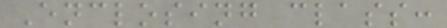Enclosing class:
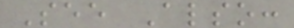See Also:
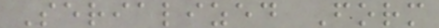Serialized Form
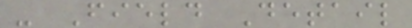- Field Detail
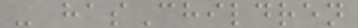- hasChildren
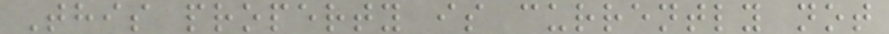This property is currently not
